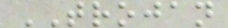TROJAN
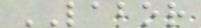LABOR
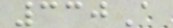330A
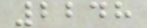2248
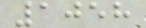1058
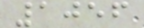1056
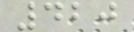420
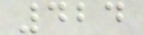424
